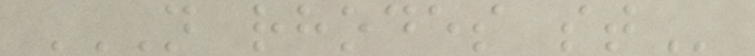N RHODES ST
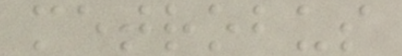metrobus
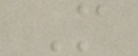M
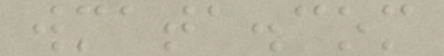wmata.com
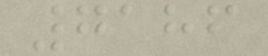7186
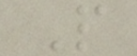P
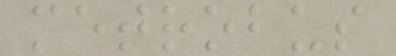metrobus
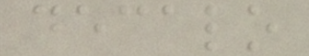decalo
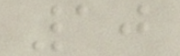10
